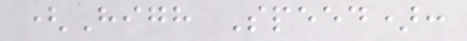(High Speed):
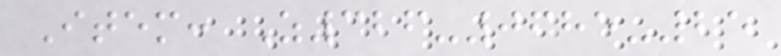Item: Z326-0685-25
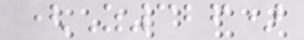(Z326)
